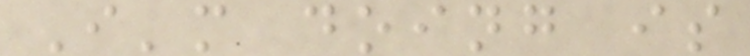I'm doing is
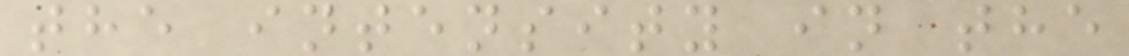the intensity in the
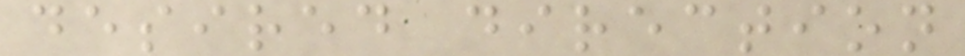desired direction
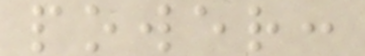power:
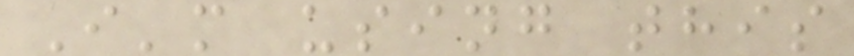I'm using this
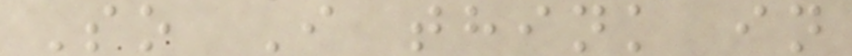So I think in
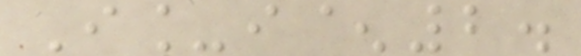I_i^2.
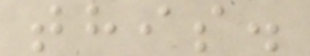this.
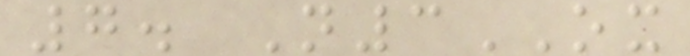7. N3OX
